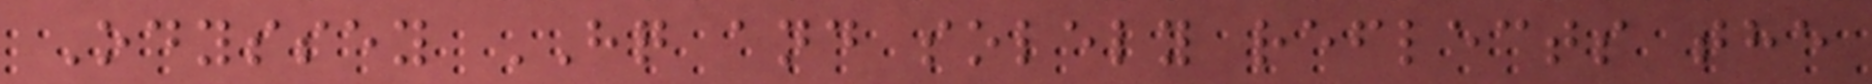Odyssey HQ and solely reflects the
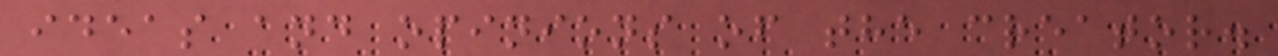ideas and opinions of the creator.
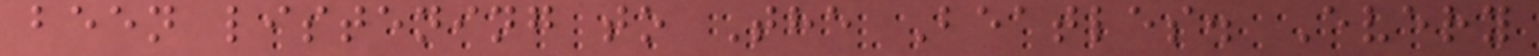been listening to The Beatles. Every
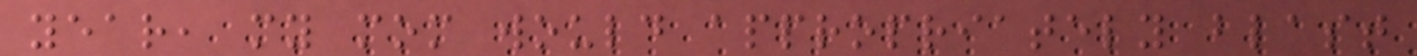year, my mom would appropriately blast
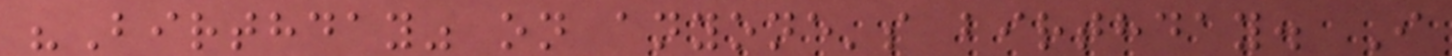"Birthday" on anyone's birthday. I
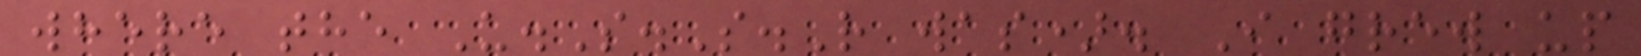where the U.S.S.R was). I grew up
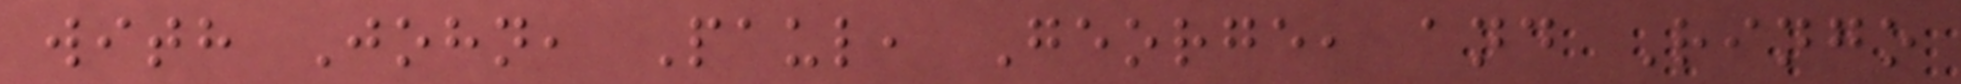with John, Paul, George, and Ringo
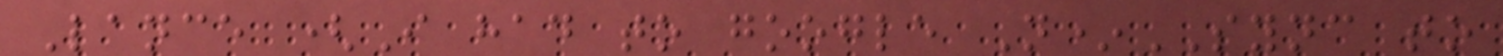Lance (I had to google N*SYNC to
